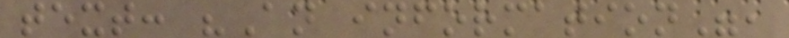text: "An information",
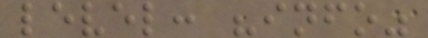level: "info"
